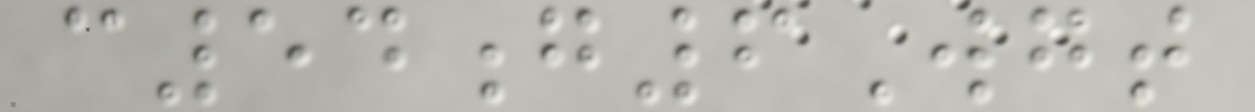c54g6Wgt
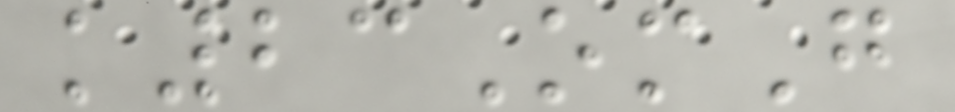k23OmG
